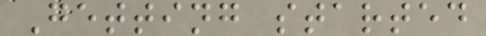Getting started
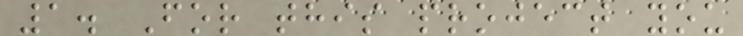1. For this project you
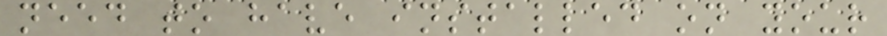need to have installed on your
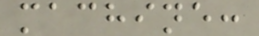machine:
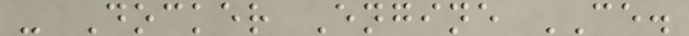- Docker Engine CE.
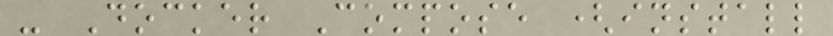- Docker Compose (install
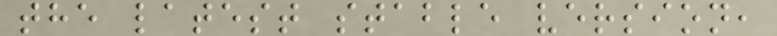the latest stable version,
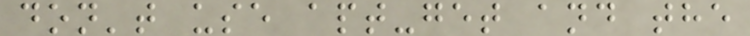don't use apt-get and the
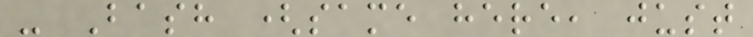- Bash (same here, just
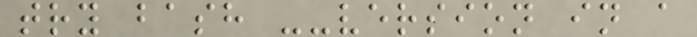try bash --version in a
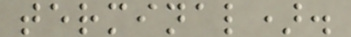terminal).
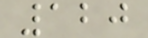120
